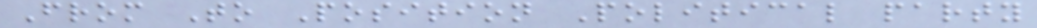From To Position Political party
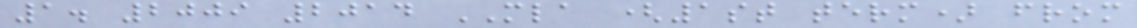1. 2009 2014 MLA (1st term) from
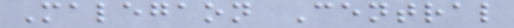Malegaon Central
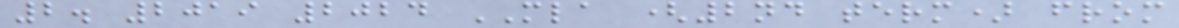2. 2019 2024 MLA (2nd term) from
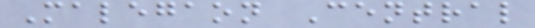Malegaon Central
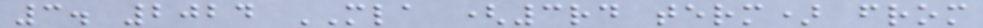3. 2024 MLA (3rd term) from
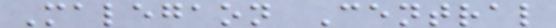Malegaon Central
